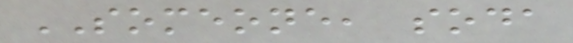SOMEONE, soda
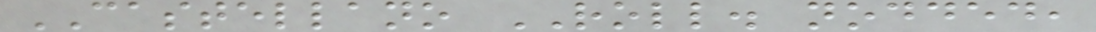CASTELLANO ROLL. nodded,
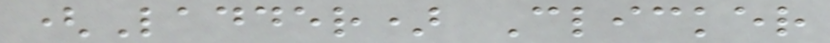(Ladder) Clicker
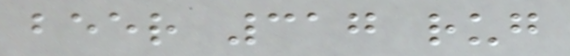beer 317 rug
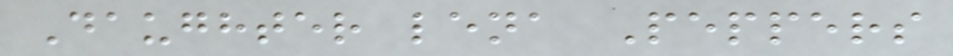Daughter lena Peppers
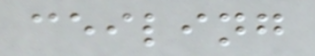ceiling
